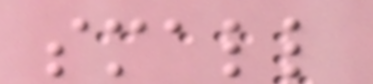small
